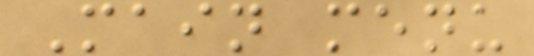Main menu
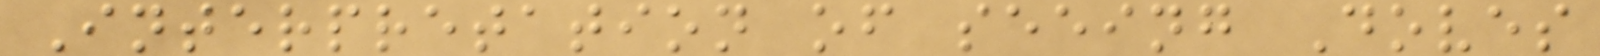Interpretation of seeing Doves
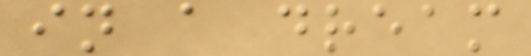in a dream
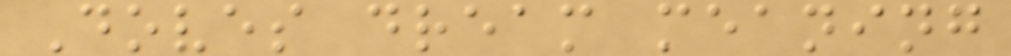Doves dream meaning
